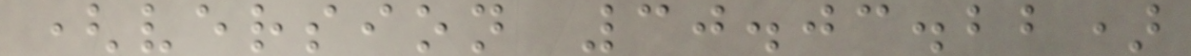(version 30.03.22)
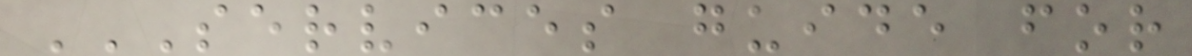SERVICES GUIDE FOR
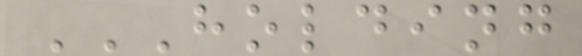HOLDING
